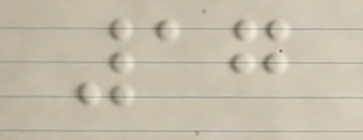17
